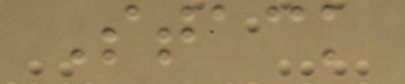Stack
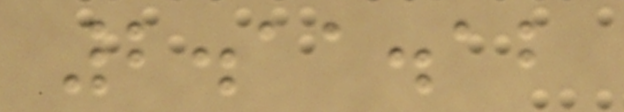2.11.12
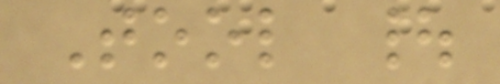Tool |
